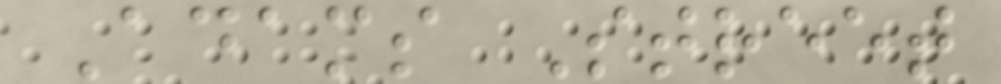Adams Street
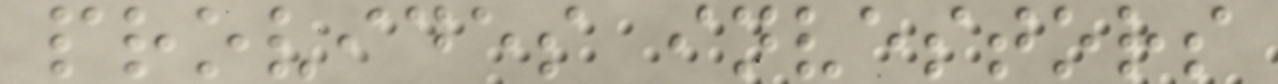provides investors
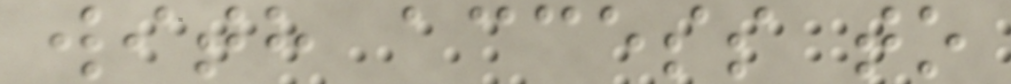with access to
